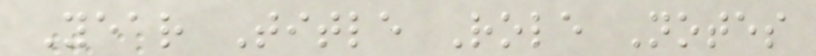Year Title Role Notes
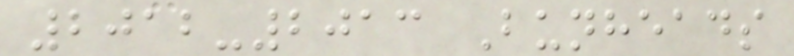2012-2013 Bunheads
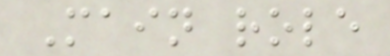Main role
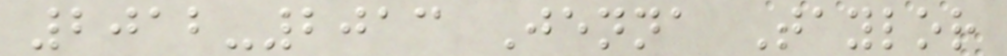2012-2013 Jenna Taylor
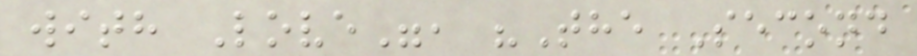with Love", "The Second
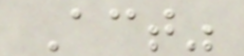Act"
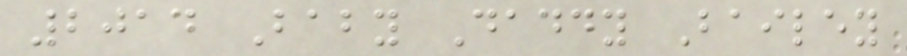2014 Baby Daddy Bailey
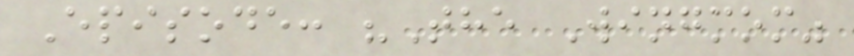Episode: "The Wingmom"
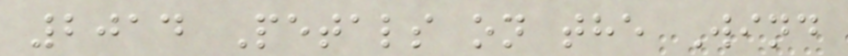2014 Petals on the Wind
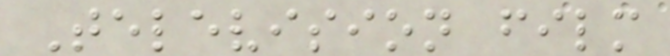Television film
